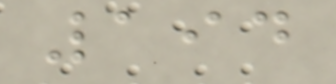194
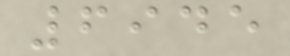6945
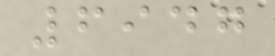6947
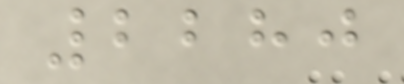2280
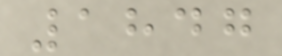1847
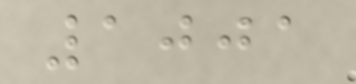1001
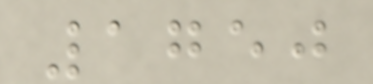1750
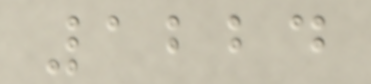1224
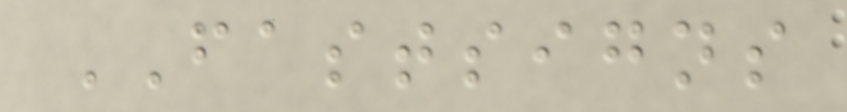FASTSIGNS
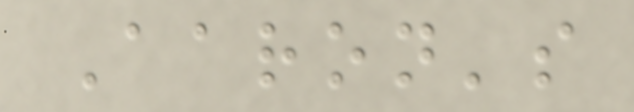Aaron's
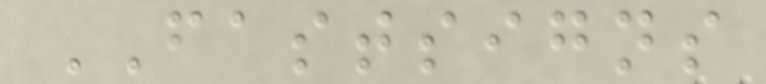FASTSIGNS
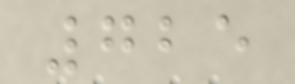725
